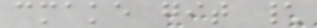cmake git \
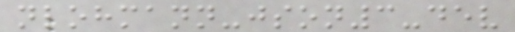nlohmann-json3-dev
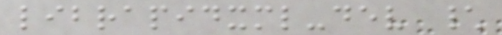librapidxml-dev \
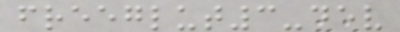freeglut3-dev
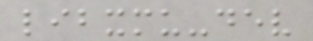libxmu-dev
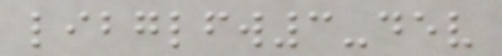libglfw3-dev
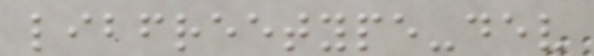libfreetype-dev
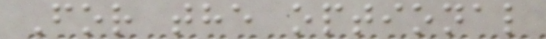For the optional
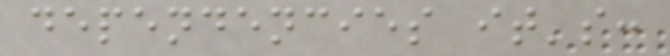dependencies it's:
